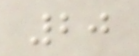20
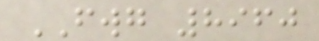FWG 8960
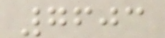7603
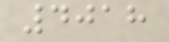4018
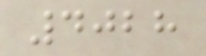4028
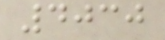4030
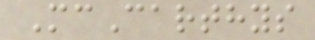McCarthys
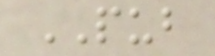PUB
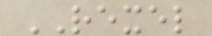REXEL
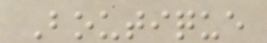Boutique
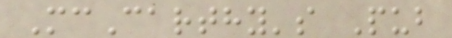McCarthy's Pub
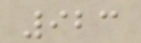923
